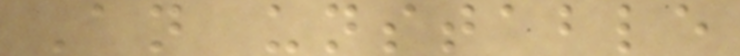An unstable
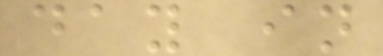day in
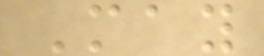May
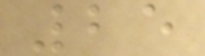25
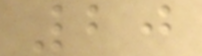20
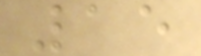15
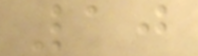10
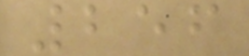256
